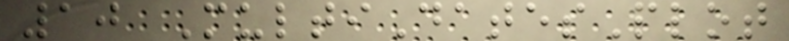10 MultiDatesPlot
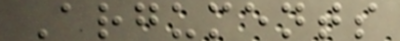Arguments
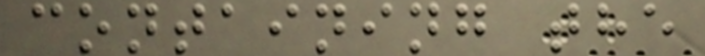containing the
